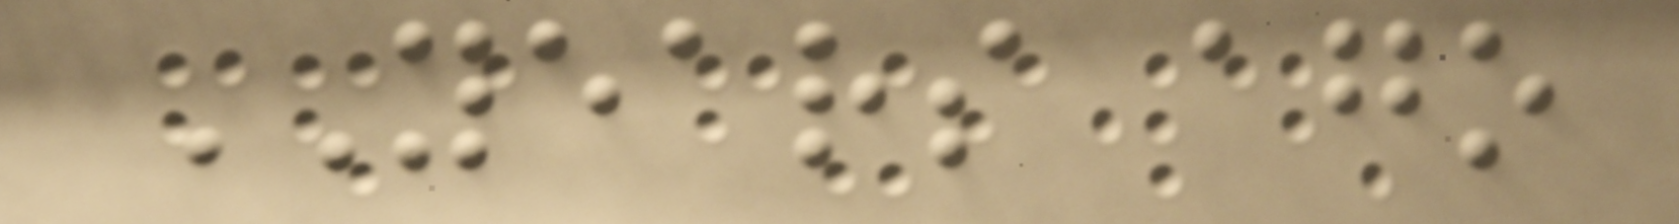YEARS ago
